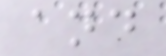and
